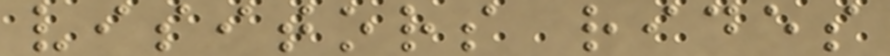visitors rides
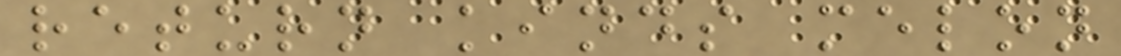return kinds melon
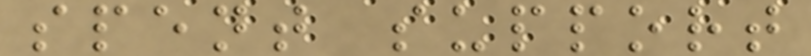spent support
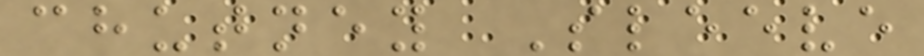chutney Sleeve
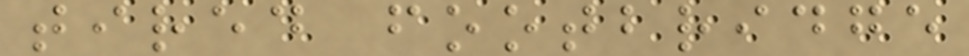tired footbridge
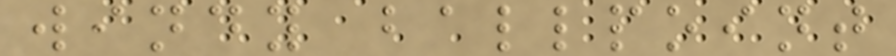windy ballpoint
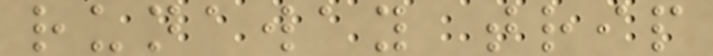runaway trip
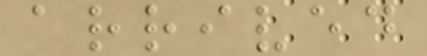arrived
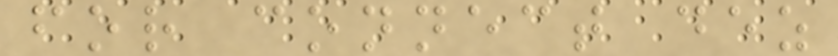for connect dez
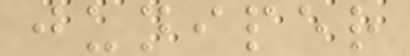juniper
